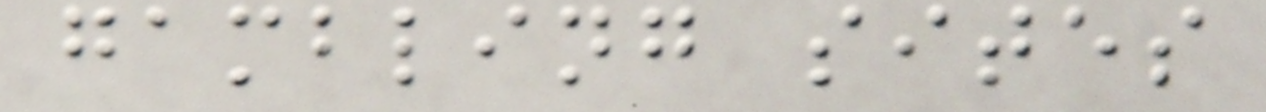gambling sites
